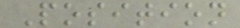Position
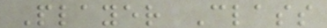Player Class
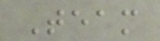Team
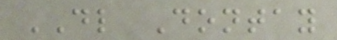DL Dontay
